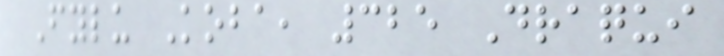Fylu Koba, 325 Draqui
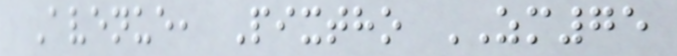Avenue, Pixtho ZM75
